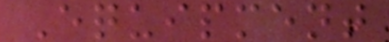Equipment
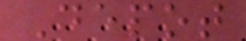Depot
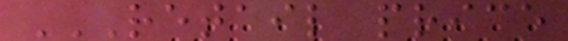RETAIL PRICE
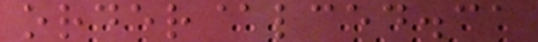order@lced.ca
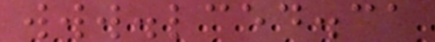www.lced.ca
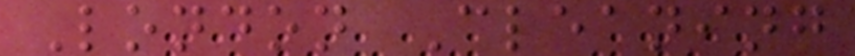London Cleaning
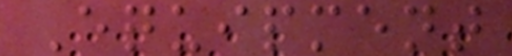Equipment
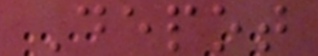Depot
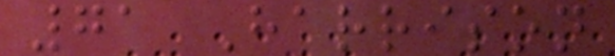71 Harrison
